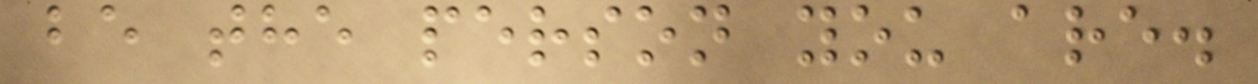be the person you are.
